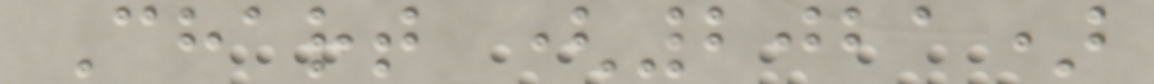Chart (2021)
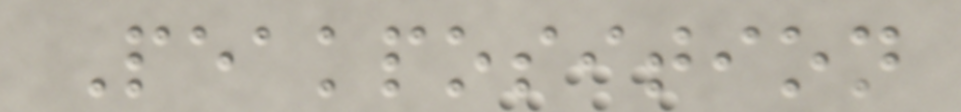Peakposition
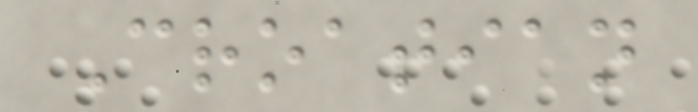Croatian
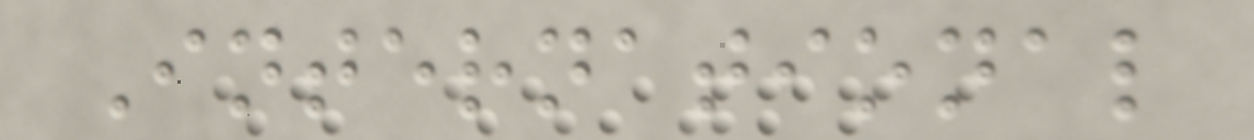International
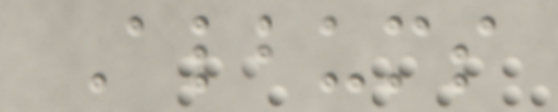Albums
